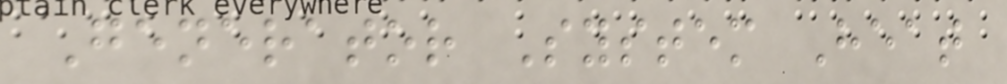Generator System Heat
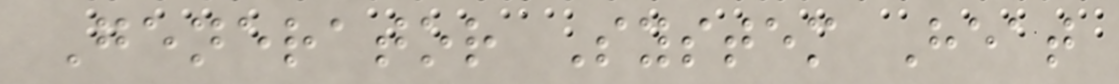Generator System Heat
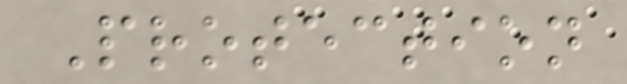Protection
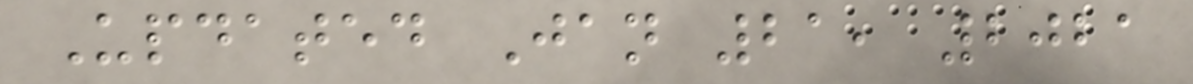Updated Jan 21, 2021
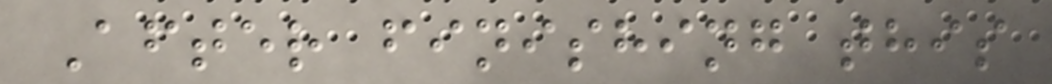After finishing this
